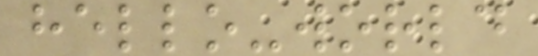hello-world
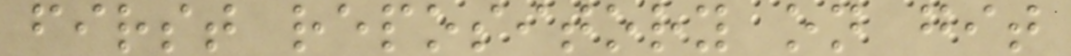first repository on git
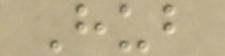Hub
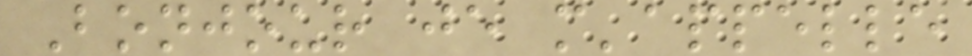Bonjour je m'appelle
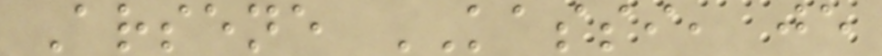Arsene KASSI, je
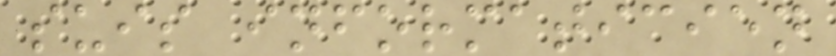suis informaticien
